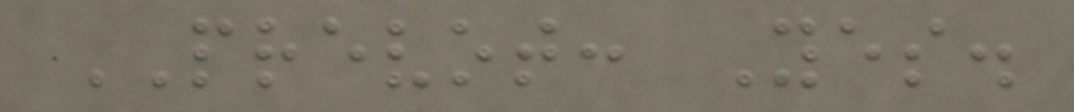PREVOT: Yes.
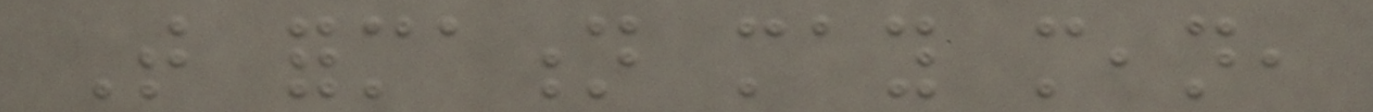That formation may mean,
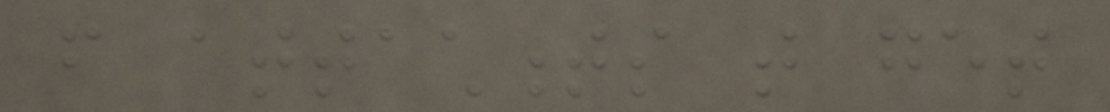from attachments that get
